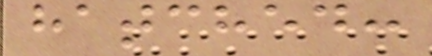hatched:
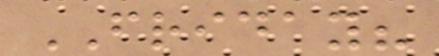FRIDAY?
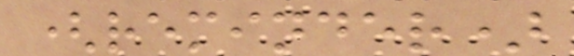(reminder)
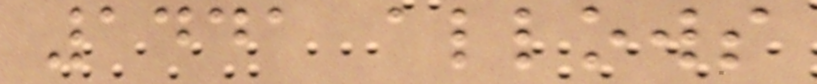1441 allows
